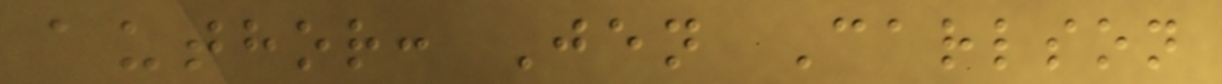author: Jen Carlson
